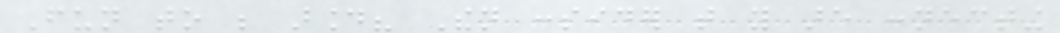Fun to be around? Then consider that you are connecting
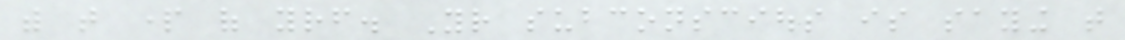with that part of yourself. Your subconscious is saying that
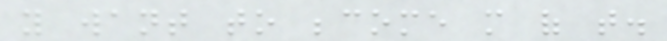you want to become more of that.
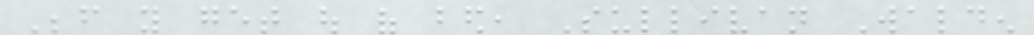Before you get out of bed, Sullivan Walden
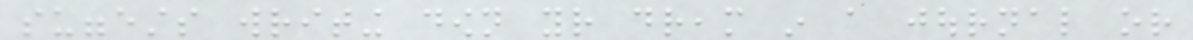suggests writing down your dream in a journal or
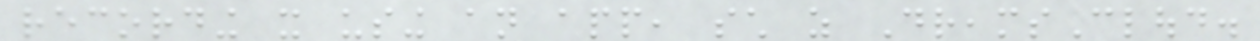recording it using an app, such as DreamsCloud.
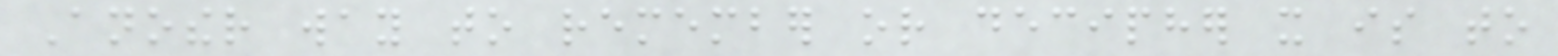Another way to remember or decipher it is to
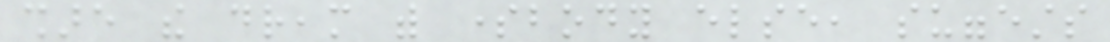share the dream with somebody else, suggests
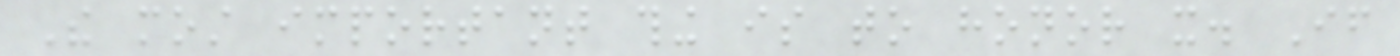The most important thing is to honor it. If
